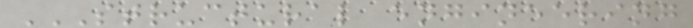STRUCTURAL ENGINEERING
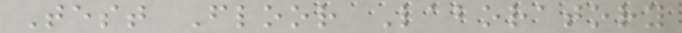Test Floor Laboratory
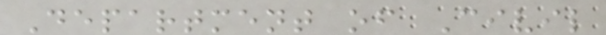Department of Civil
